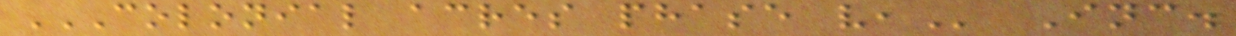COLONIAL ACRES PHASE V, Inc.
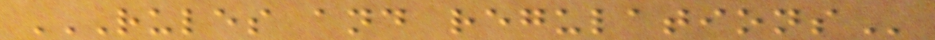RULES AND REGULATIONS
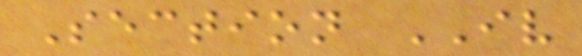Section IV
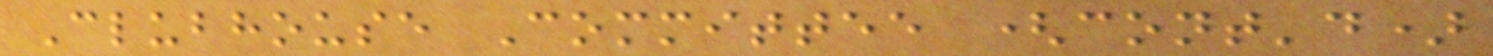Clubhouse Committee (cont'd)
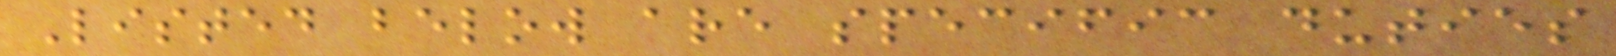Listed below are specific duties
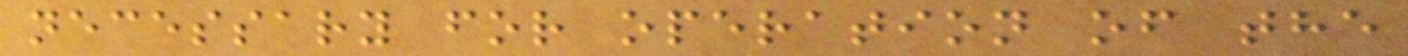necessary for operation of the
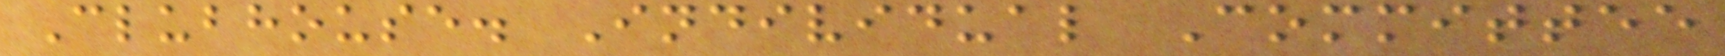Clubhouse. Individual Committee
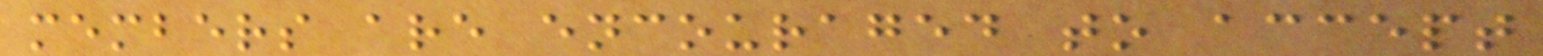members are encouraged to accept
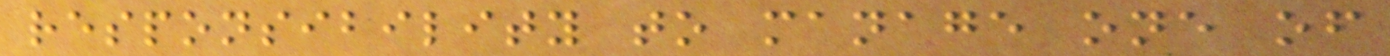responsibility to manage one of
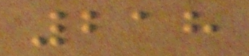218
